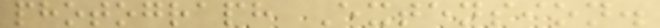photograph Extension.
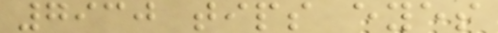7930 tips eyes
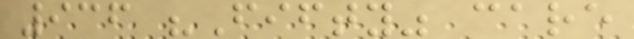936 "Fifty" care
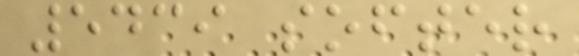5439 softer
